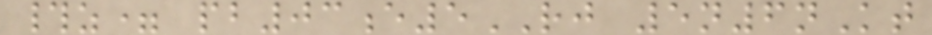#z= pb03e5RJ 5n6nKt
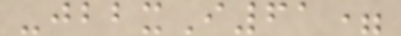-jbbxI61=
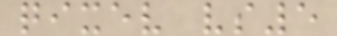qixev vs5
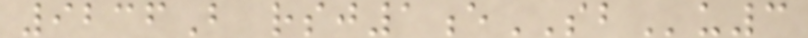9236B rsj1eSBu3
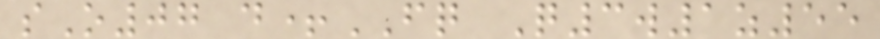sO07 d+FQ Q3w1z55
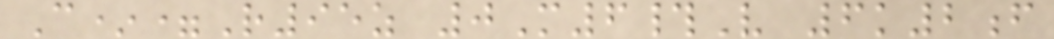C*=R95z 0M6#V 6k2f
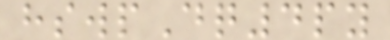hswpDq4py
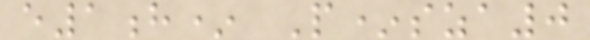e1h* P*sza0
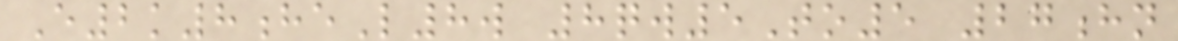E2k8heL8w 8qw5To5 27hn
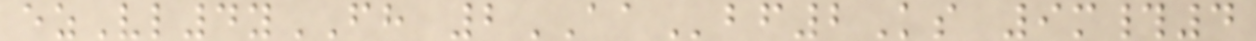ezVl4yFH 2AAbf2Ks 9m#4
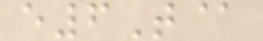e6T@
